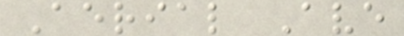Aerial Ave
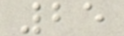25
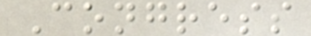Congress
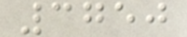3750
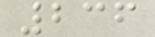236
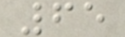65
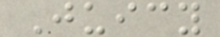Juicy
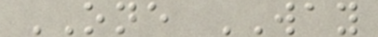ONE WAY
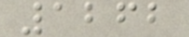1262
